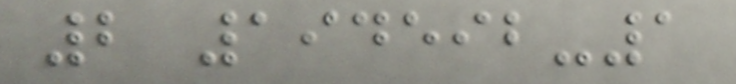2 194592-1
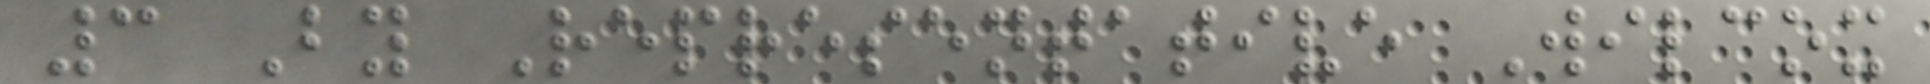3 By Representative Wilcox
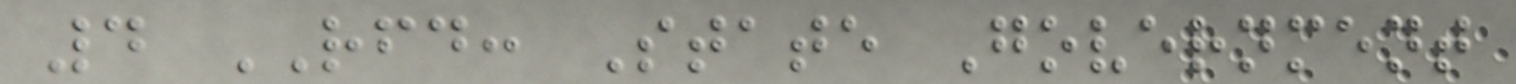4 RFD: State Government
